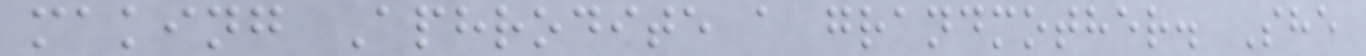making Aphrodite a grandmother. She
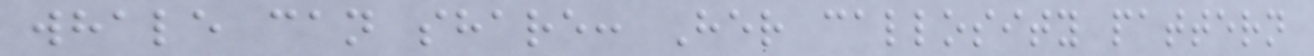whale can share: Her callosity pattern
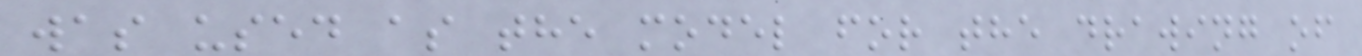was used as the model for the drawing of
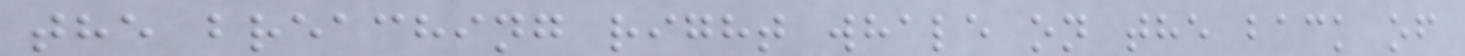the breaching right whale on the back of
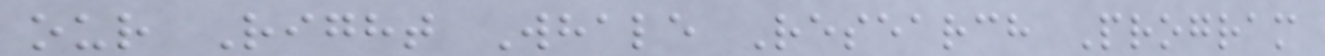our Right Whale Research Program
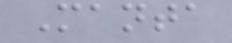Manta
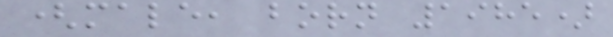(male, born 1985)
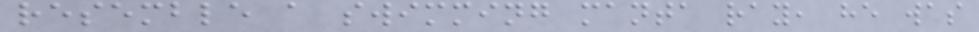resemble a swimming manta ray, he was
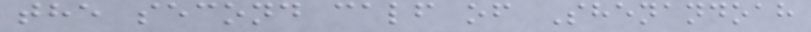the second calf of Shenandoah
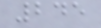245
